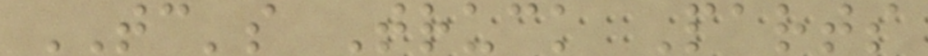TC's Truck Parts
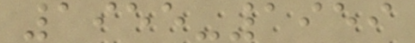1955-1959
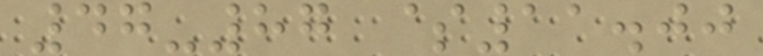47-87 $11.00
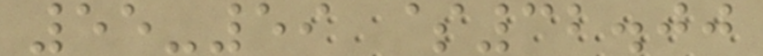55-59 $32.00
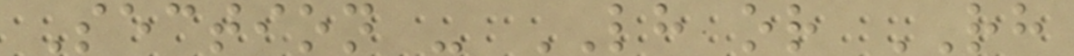Section - LH or RH
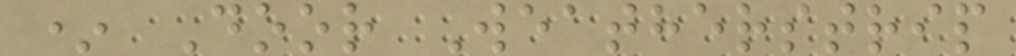* Door Weatherstrip
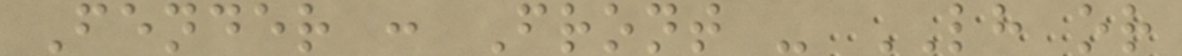Fender : Front - LH or
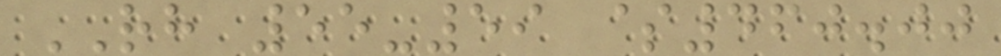RH 55-59 $460.00
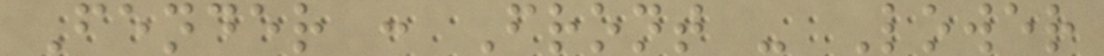Fender : Front - Lower
